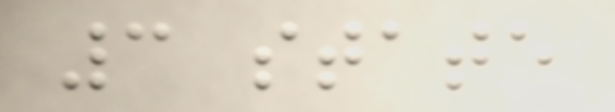3 state
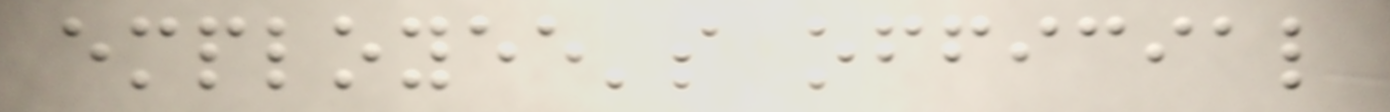employee's official
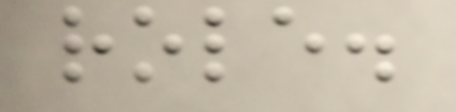role.
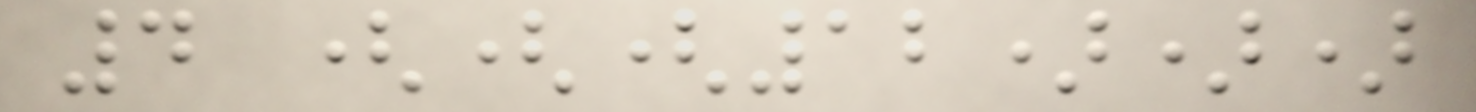4 (((12)))
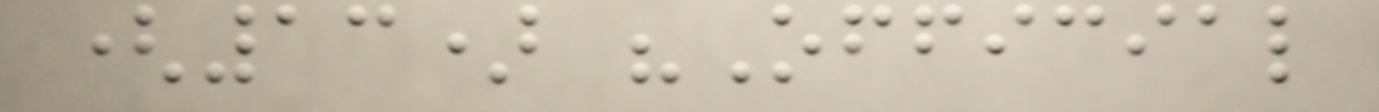(13) "Official
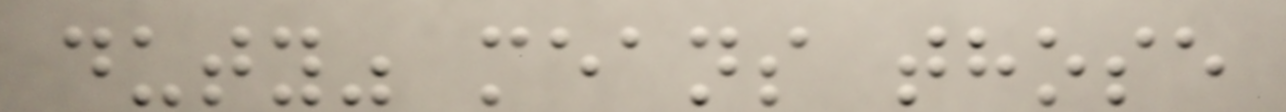duty" means those
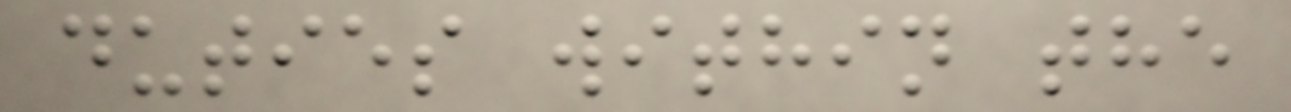duties within the
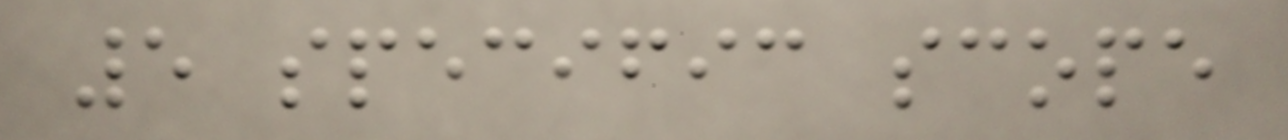5 specific scope
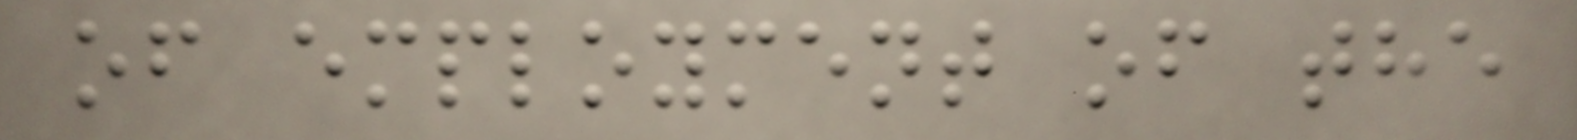of employment of the
